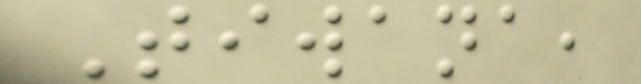Tiwana,
